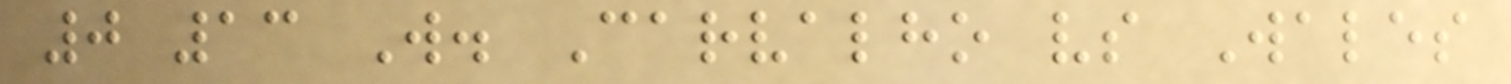0 13 W. Carvalho vs Wales
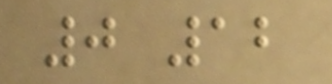0 12
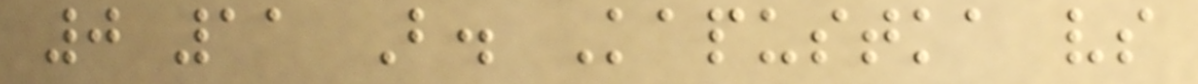0 11 B. Kapustka vs
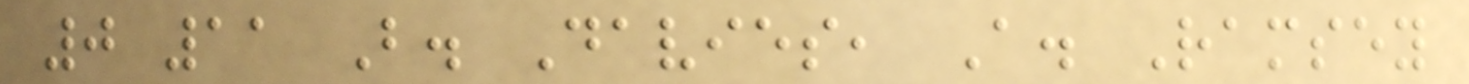0 11 B. Davies, A. Ramsey
